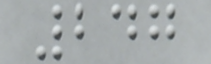247
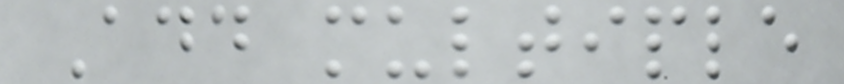Add multiple
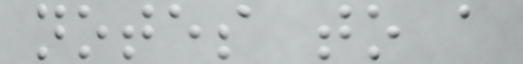notes to a
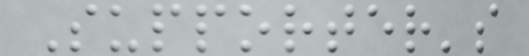Supporter's
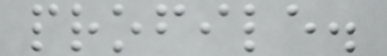profile.
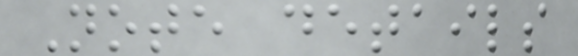Note details
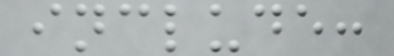include:
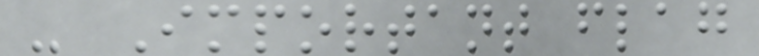- Important flag
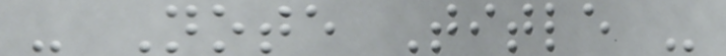- Note Title -
